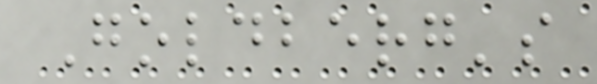Goldberg's
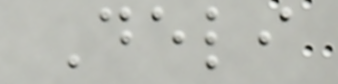Deli
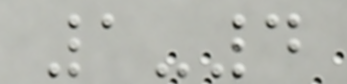1-4
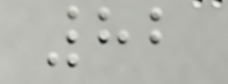82
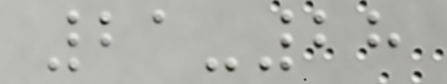21-28
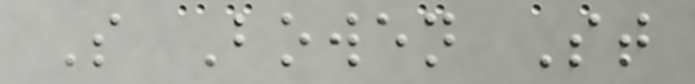S Bowen St
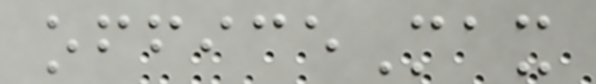officeMax
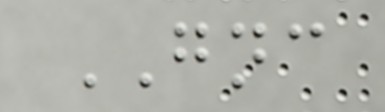GNC
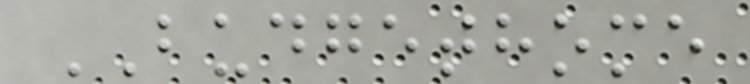BUDGETHOME
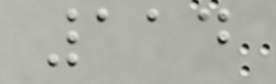114
